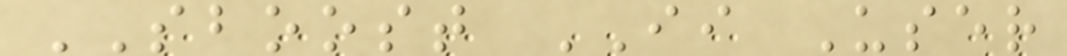SBOOST II User
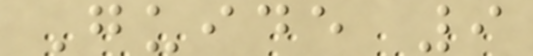Guide 9
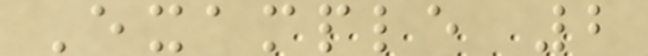Example 2
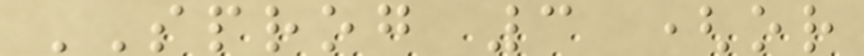SPROG 3 (or
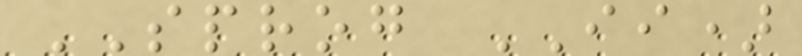SPROG II)
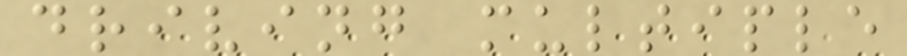driving multiple
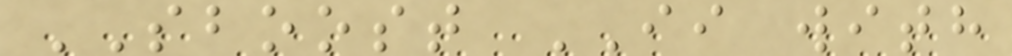SBOOST II with
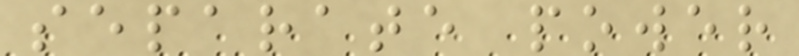separate power
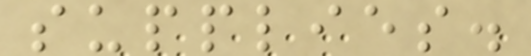supplies.
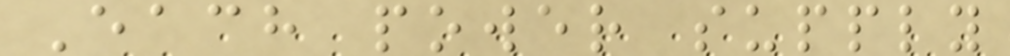Each power supply
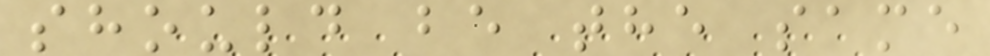should be the same
